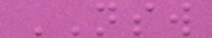NSW
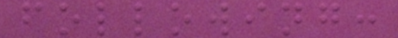following:
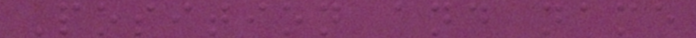Position and name
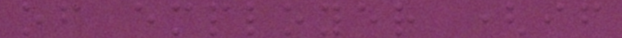of employer (if
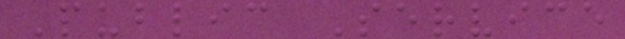Public Service
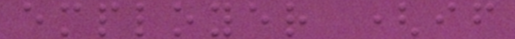employer (if
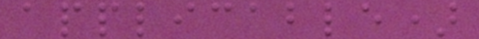applicable)
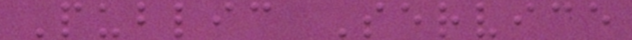Public Service
